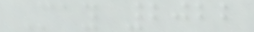May 2022
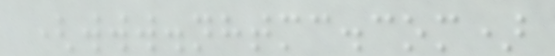(www.nhtmc.com)
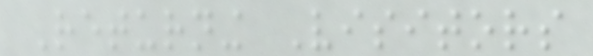Returning Visitors
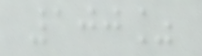100%
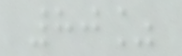80%
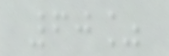60%
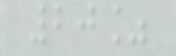20%
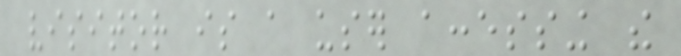visitor is a user accessing the
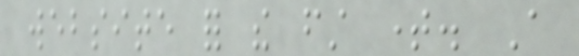website for the first time. A
